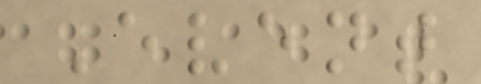Event
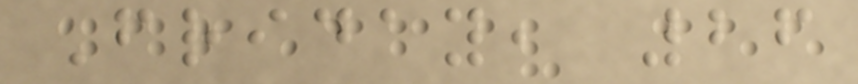Friday, 26
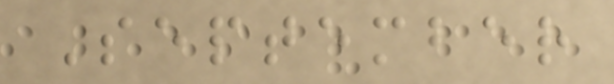September
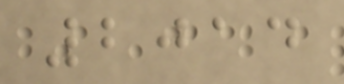2014
